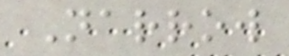Narrow
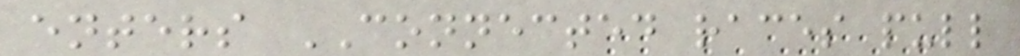enters CONNECTED races pull
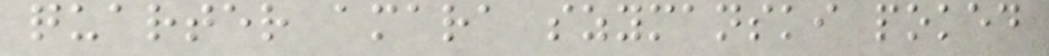quarter amara szymanski poked
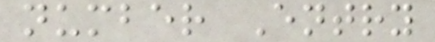number Entry
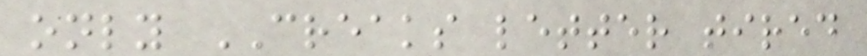only CREAKS letter tired
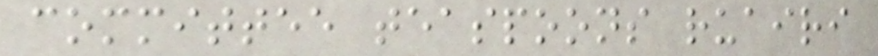committee teaspoons ruairi
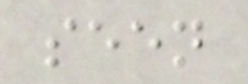seen
